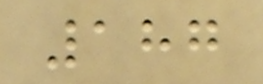187
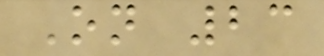On 23
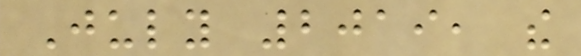July 2019, the
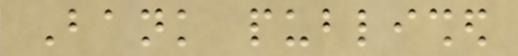Bank published
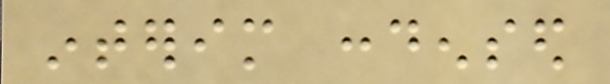interim condensed
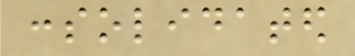consolidated
